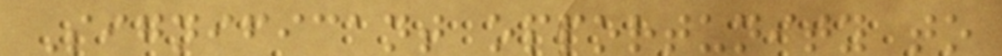Significant opportunity to
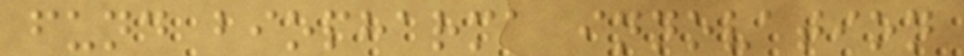fund biopharma innovation
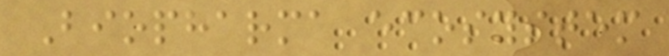Biopharma ecosystem
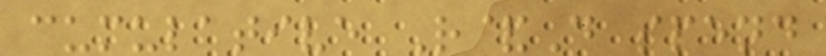cumulative R&D spend
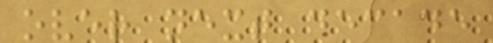over next decade
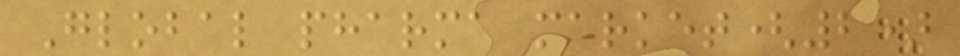Global pharma market(2)
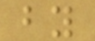by
